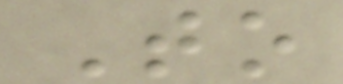To
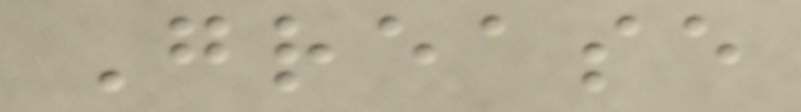Grease
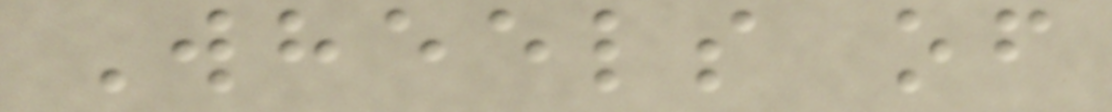Wheels of
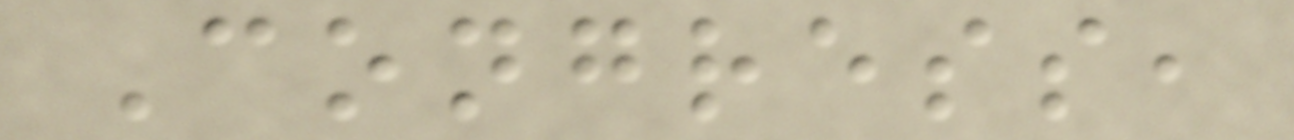Congress,
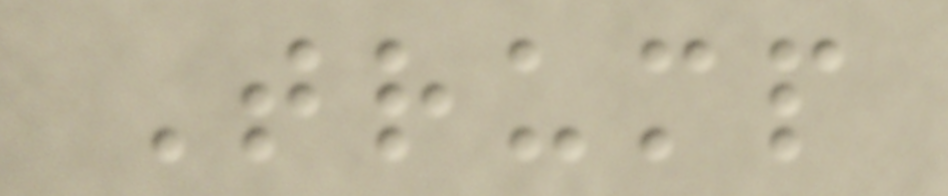Trump
